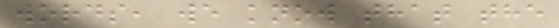words, we know that the
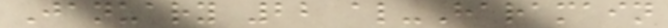January 22 al-Haramain
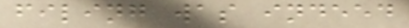filing was indeed
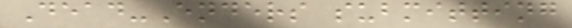Dead-Enders submitting
